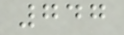747
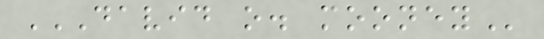DAVID O. MOONEY
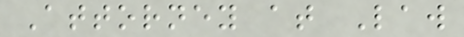Attorney at Law
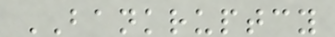BANKRUPTCY
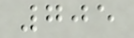705
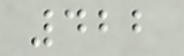422
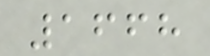1668
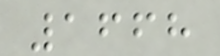1668
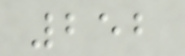252
